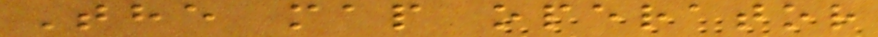The map operator
